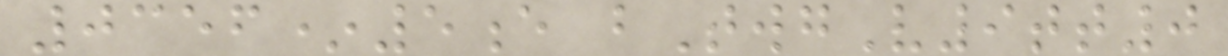0356*5e bTwgV9tt0
